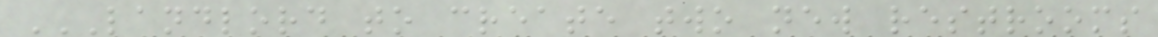LANDLORD TO CREATE TWO NEW RESTROOMS
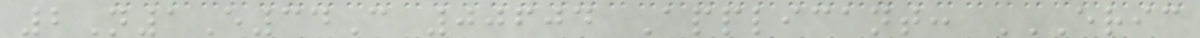2N1E34C 00604 Applicant: ERIC
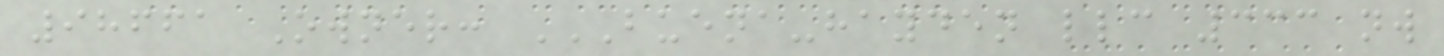98661 Owner: BUENA-HAYDEN LLC 333 NW
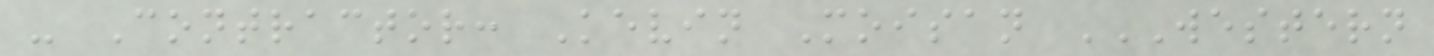- Contractor: Kevin Moisan WESTERN
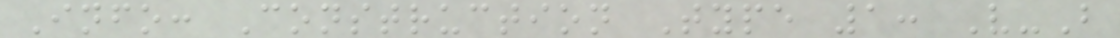Info: Construction Type 1: V-B
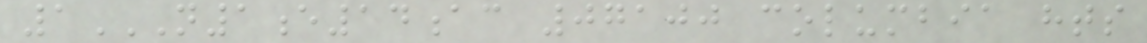1N1E14AC 07100 COLUMBIA HTS
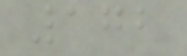172
